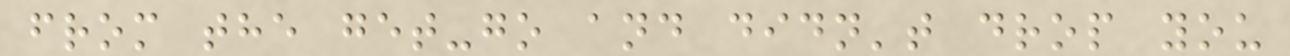from the get-go and didn't drop you
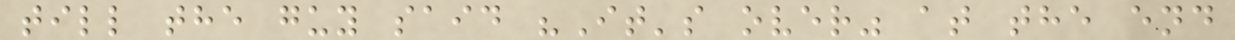till the guy said "It's over" at the end
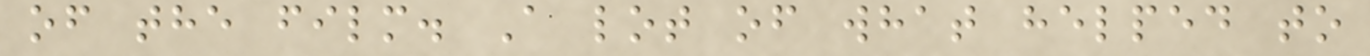of the film. A lot of what helped to
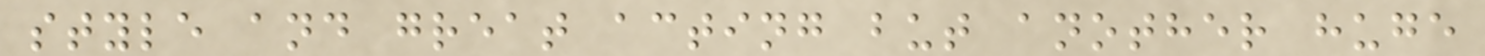style and great acting but another huge
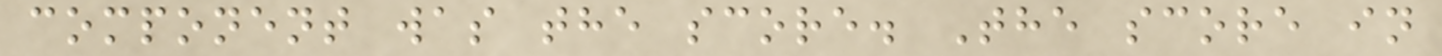component was the score. The score in
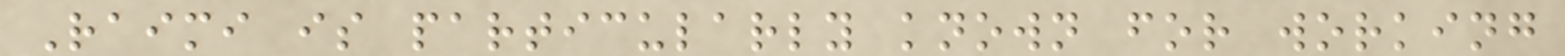Raimi is particularly known for working
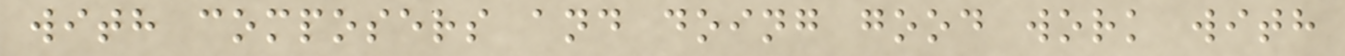with composers and doing good work with
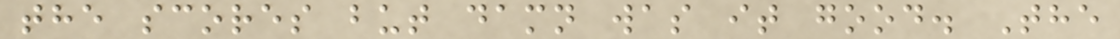the scores but damn was it good. The
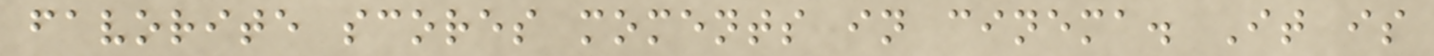favorite scores moments in cinema. It is
